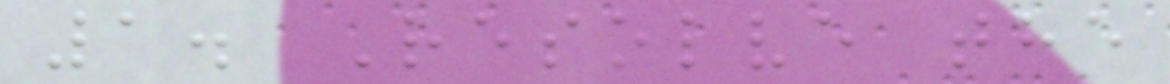1. Resolve the
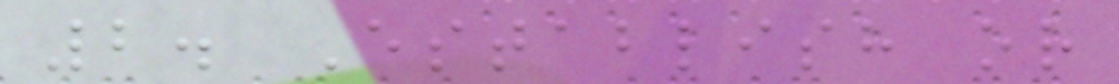2. Establish or
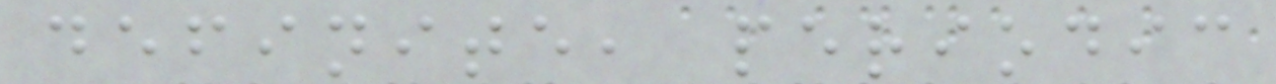definite, periodic
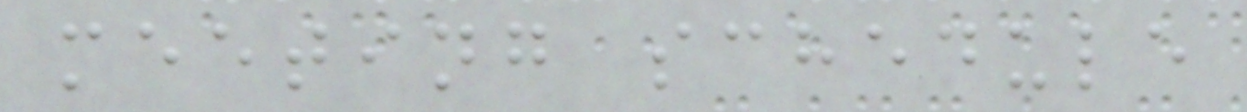meeting schedule
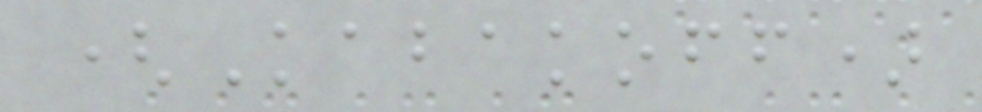(Kabakoff)
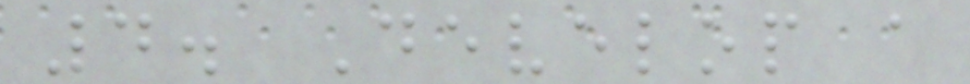4. Develop a
